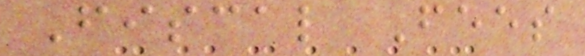Fiscal Fees
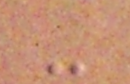-
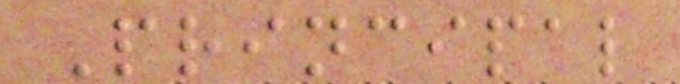Principal
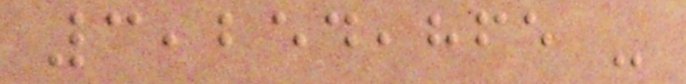3,254,865 -
